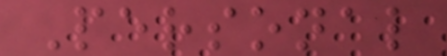Personal
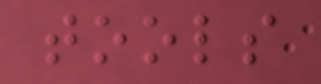tools
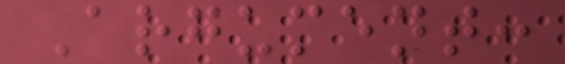Argument:
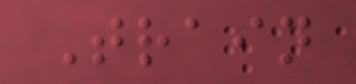Train
